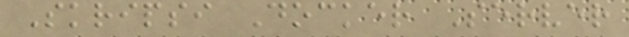Skripsi Docker Server
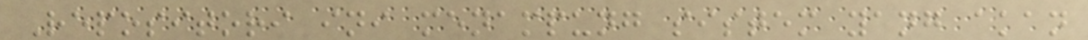Repositori ini menampung sistem yang akan
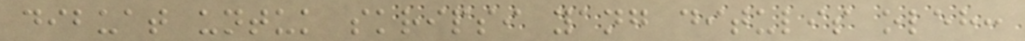dibuat untuk skripsi yang ditulis oleh:
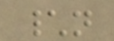\n
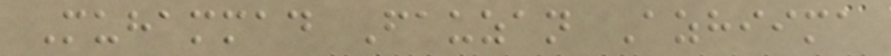Muhammad Fauzan Azhiima
